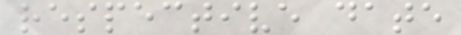respective date
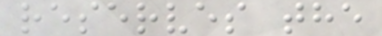reserves the
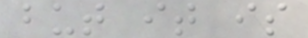but it is
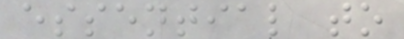essential to
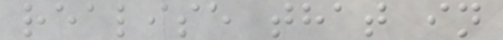realise that in
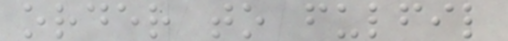order to fulfil
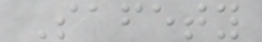Safety
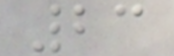23
